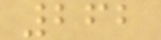262
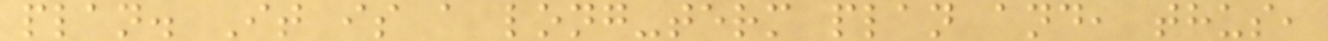plan. It is a long-term plan and, thus,
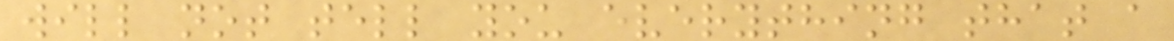will not tell you everything that a
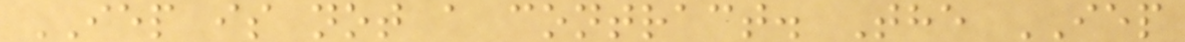IEP is not a contract. The IEP
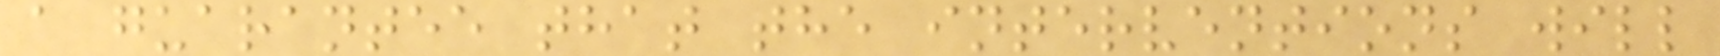a guarantee that the interventions will
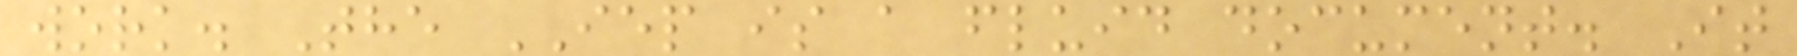work. The IEP is a fluid document. It
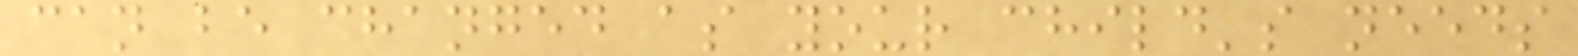can be changed as your child's needs
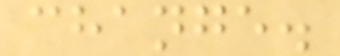change.
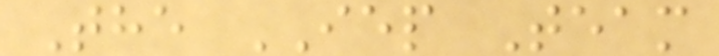The IEP Team
